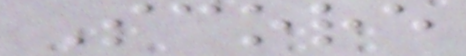Score
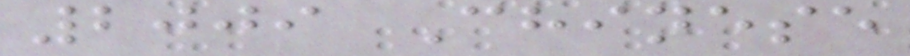2009 Chinese
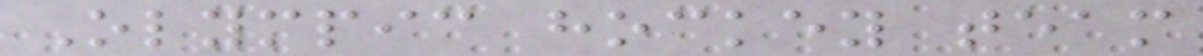Olympic hockey team
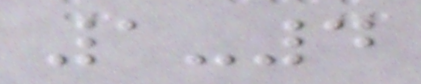1-4
